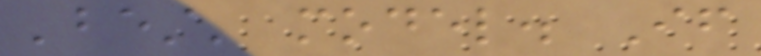'best' model. If
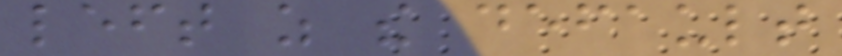left as the default
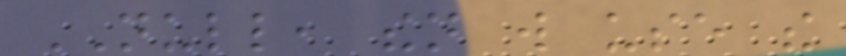NULL, then will use the
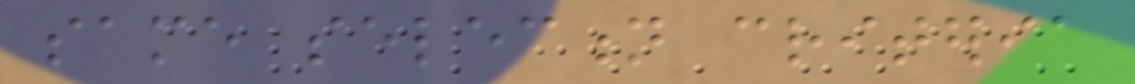same selection criteria
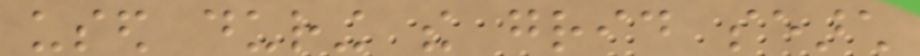used during the grid search
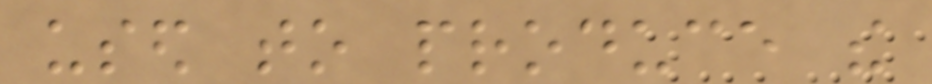used to produce the
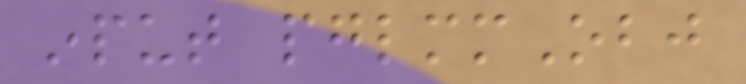input pglmmObj
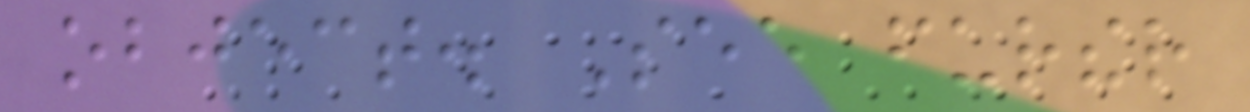object. See further
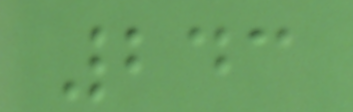243
